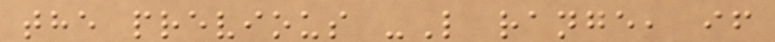the previous -L range, if
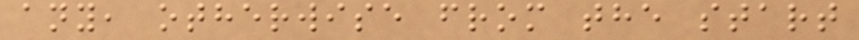any, otherwise from the start
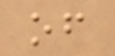of
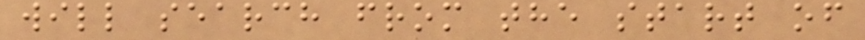will search from the start of
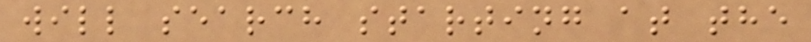will search starting at the
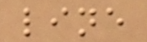line
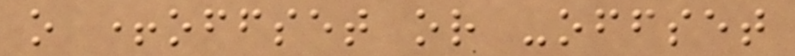o +offset or -offset
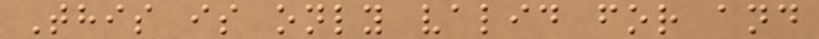This is only valid for and
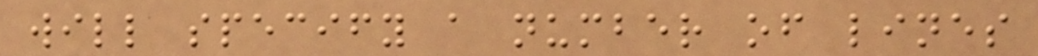will specify a number of lines
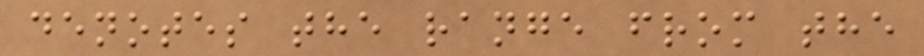denotes the range from the
